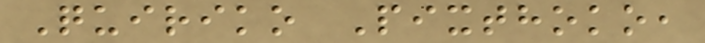Quiriko Pixthoko,
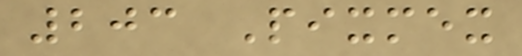203 Pixmex
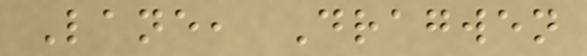Lane, Dragwen
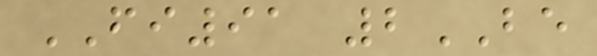FI91 2BE
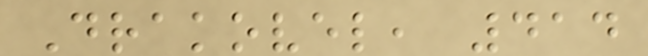Drakovel, 414
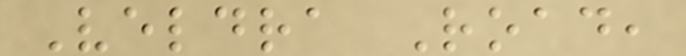Veldra Road,
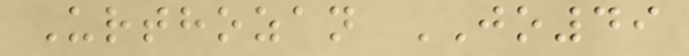Urthozan JO49
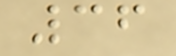36
